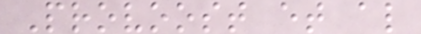Provoost et al
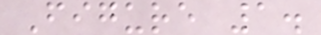Figure 1.
